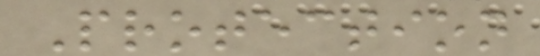Protection
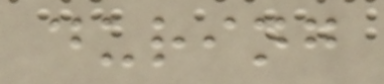during
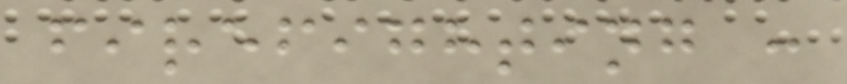firefighting :
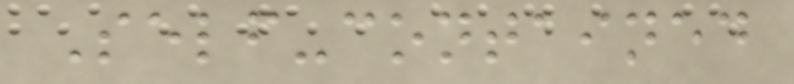Self-contained
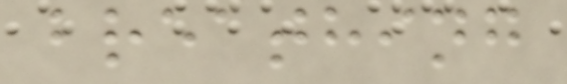breathing
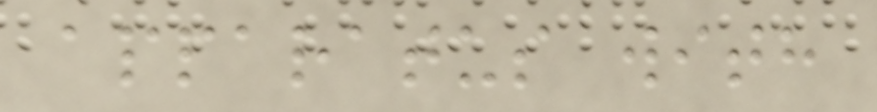apparatus with
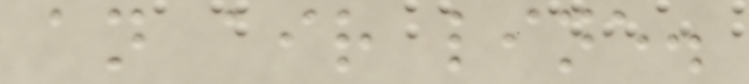an air line.
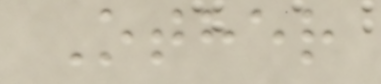Other
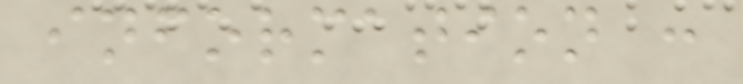information :
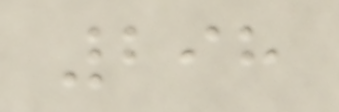298
